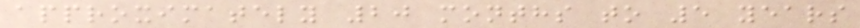approximately 20 months to 5 years
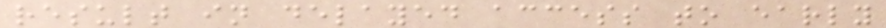result in delayed access to early
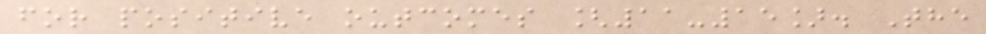for positive outcomes [11-15]. The
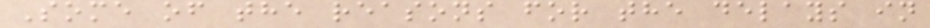Some of the reasons for the delays in
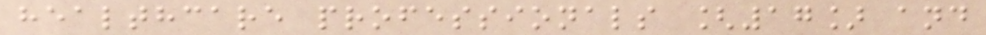healthcare professionals [17] and
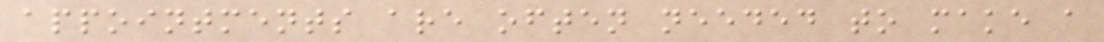appointments are often needed to make a
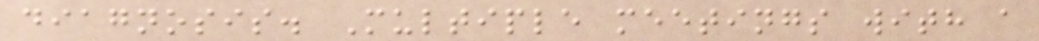diagnosis. Multiple meetings with a
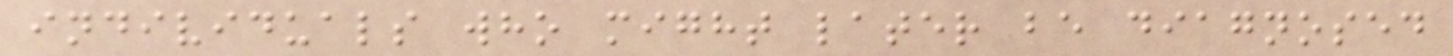individuals who might later be diagnosed
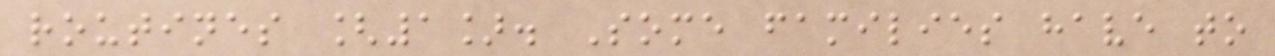routines [1]. Some families have to
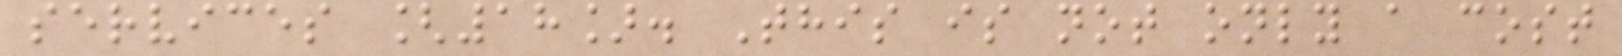services [18]. This is not only a cost
